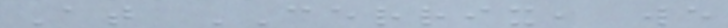At CERRIX, we
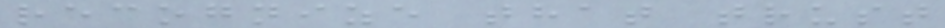recognize that trust
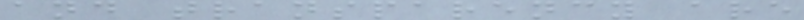and transparency are
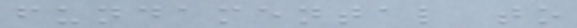fundamental to
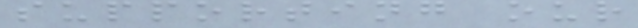supporting our
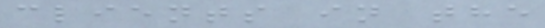clients in the
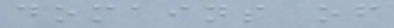domains of
